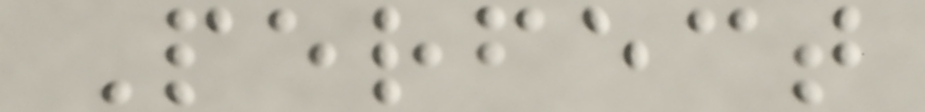Perfect
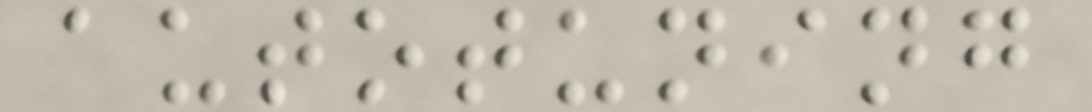autotuning
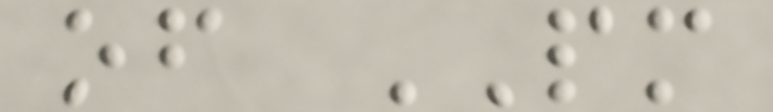of PM
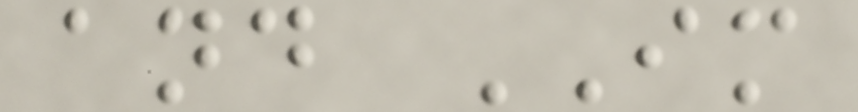and IM
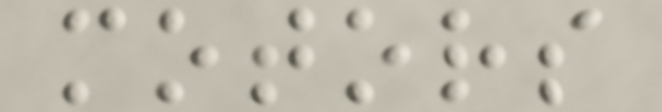motors
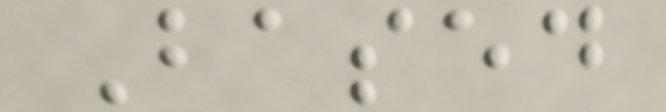Based
